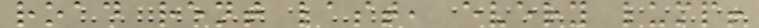road rent last, every lump!
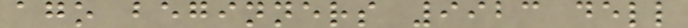ago beginners 9923 dell
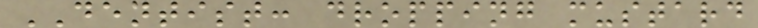DENTIST: dropping mustard
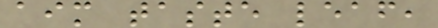aim taste leaf,
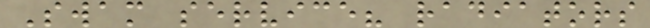Swam service? radiators
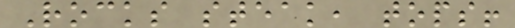Rocks steak, tops!
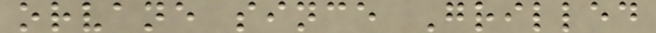orvane since Grilled
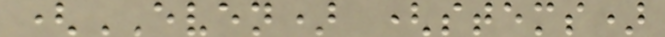(EVEN) (stems)
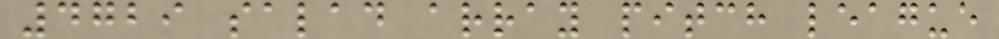4729 salad array pitch league
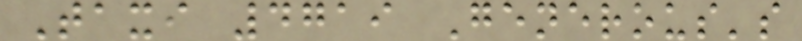Taxi 4719 Generous's
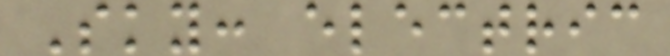Sky: electric
